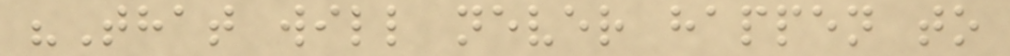"That will never happen to
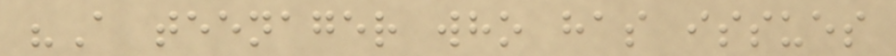"A teenager who has issues
